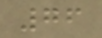76
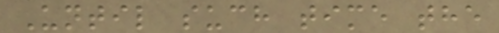Until such time the
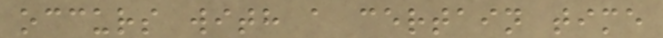occurs with a certain time
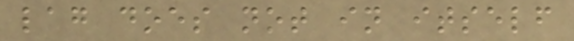lag does not in itself
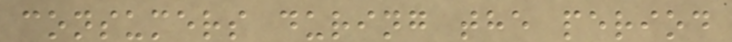consumers during the period
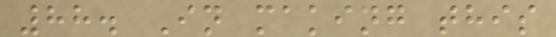88. In making this
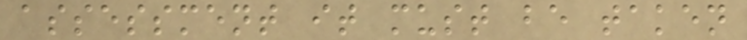assessment it must be taken
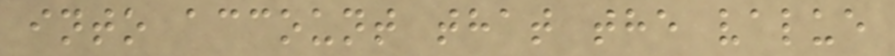into account that the value
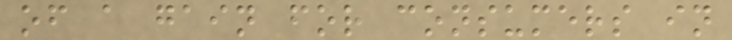of a gain for consumers in
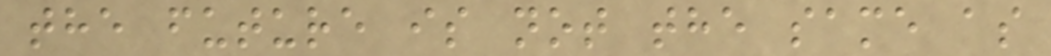the future is not the same as
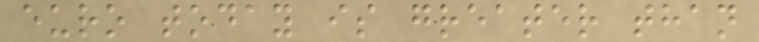euro today is greater than
